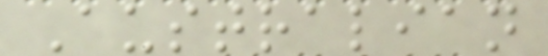Australian
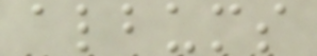albums
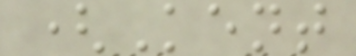(Kent
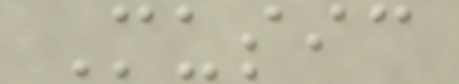Music
